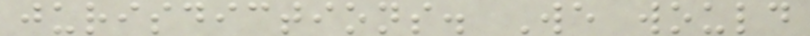jurisdictions. We would
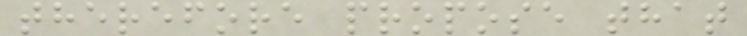therefore propose that
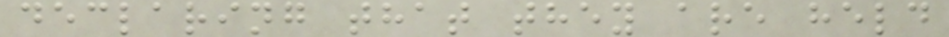declaring that they are held
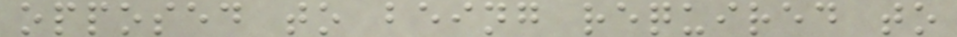opposed to being required to
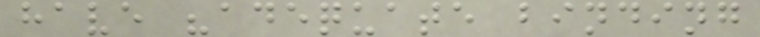have "adequate binding
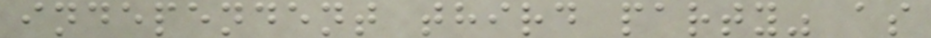independent third party" as
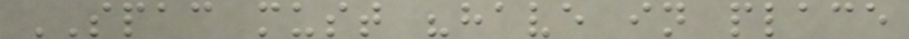SPAC must "have in place
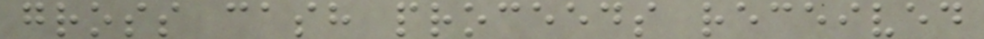gross cash proceeds received
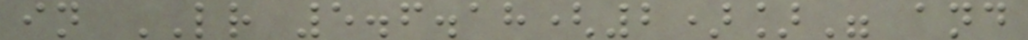in LR 5.6.18(2)]" and
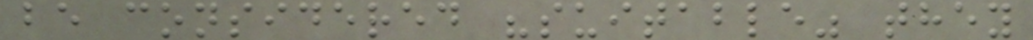be considered "suitable" they
